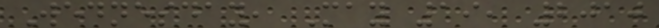Wednesday, May 19, 2010
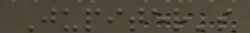Jupiter's
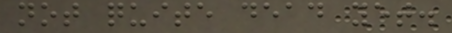not quite dead yet.
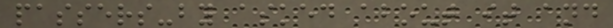passers-by asked about it and
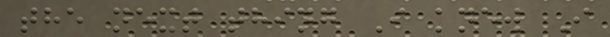the next thing I knew I
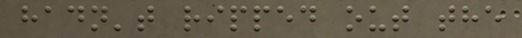hadn't ripped out the
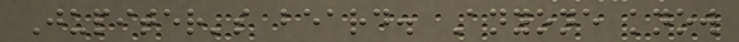Jupiter's beard. Anyone know
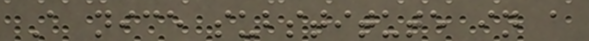A nice substitute in a
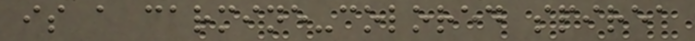is a carmine-colored spirea
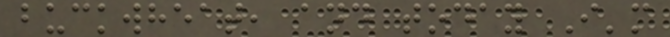buckwheat, and today I'm
